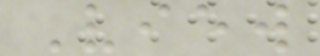View
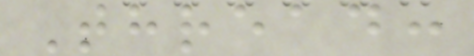Thread:
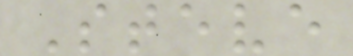Steve
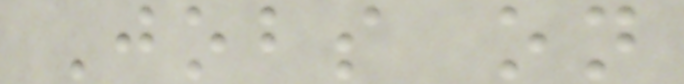Jobs on
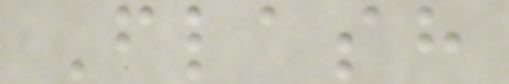Flash
